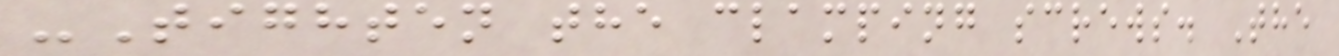-Tighten the clamping screws. The
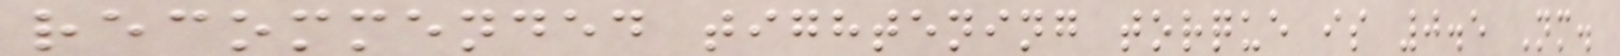recommended tightening torque is 0.5 Nm.
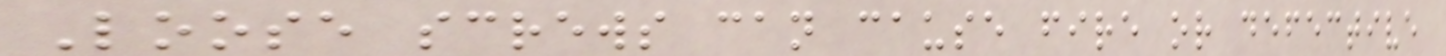Loose screws can cause fire or defective
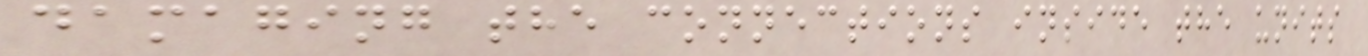damaging the connections inside the units
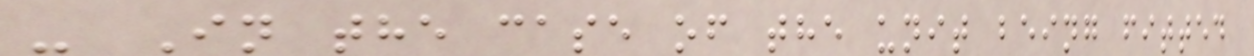- In the case of the unit being fitted
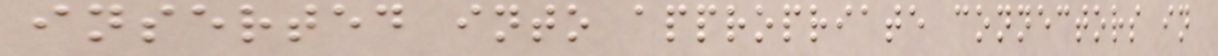inserted into appropriate connectors in
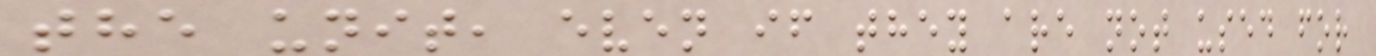the unit, even if they are not used for
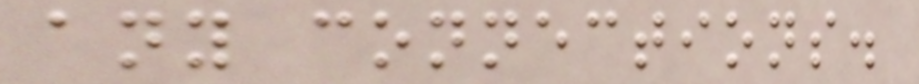any connections.
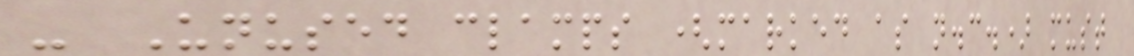- Unused clamps (marked as n.c.) must
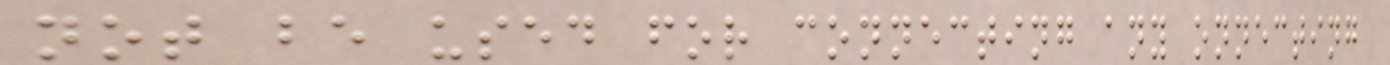not be used for connecting any onnecting
